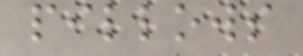pillows
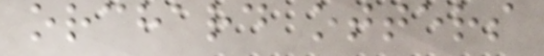orchard otters
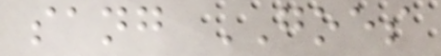sang GOES
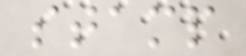stamp
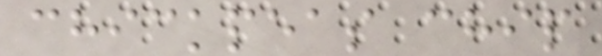chickpeas chip
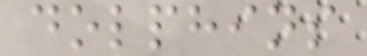dolphins
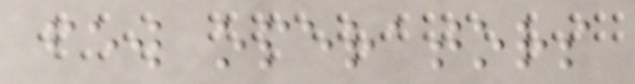few operators
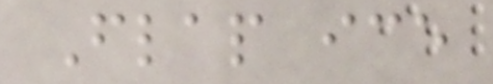Flap ice
